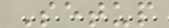Setup
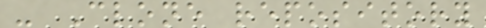- Clone repository
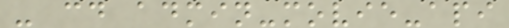- cd admin-movie-api
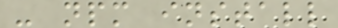- npm install
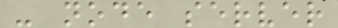- node server
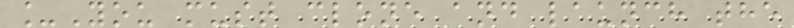_You must clone and launch the
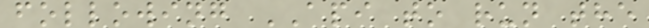following API to run the
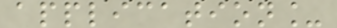application_
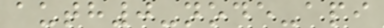auth0-node-api
